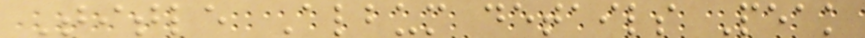Title Album details Peak
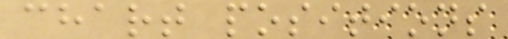chart positions
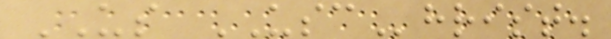US USChrist.
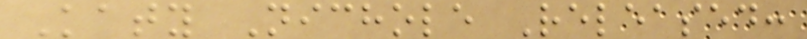Katy Nichole Released:
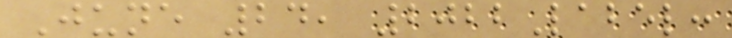June 24, 2022Label:
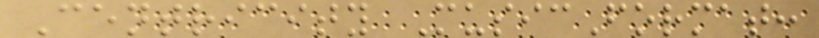Centricity MusicFormat:
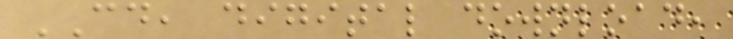CD, digital download,
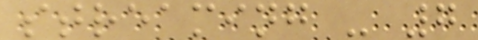streaming - 7
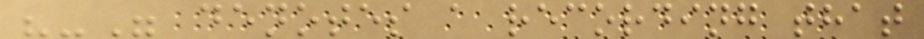"-" denotes a recording that
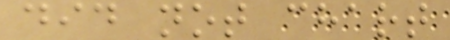did not chart
